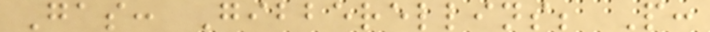Gas: Gibberellins; P:
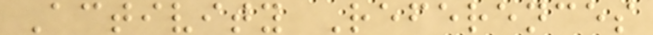Activity References
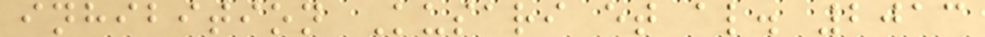inhibition Kusari et al. 2013
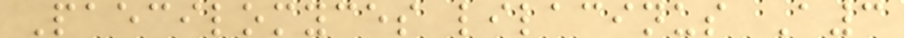Paecilomyces lilacinus A3
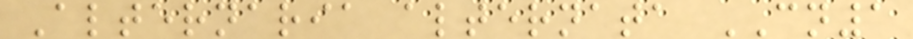Alternaria alternata CN1
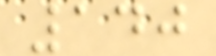140
